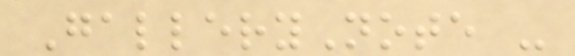GalleryNote -
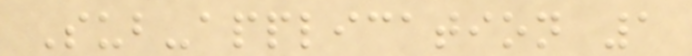Sub-application 1
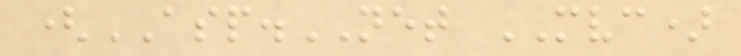(ASP.NET MVC)
